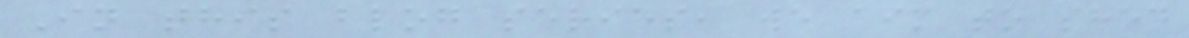In this blog series, we aim to shed
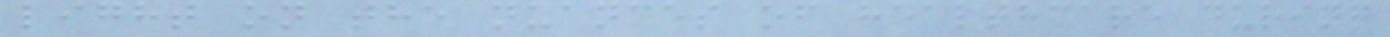light on the nuances of healthcare during
